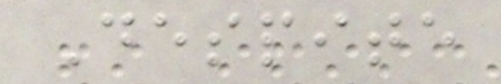Despite
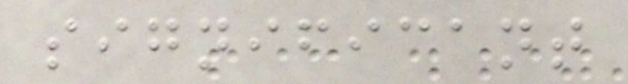significant
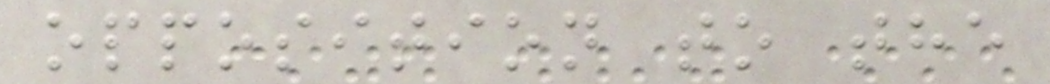opposition to the
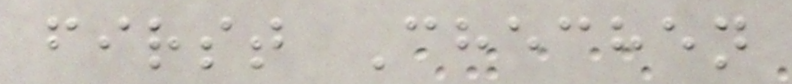first Chechen
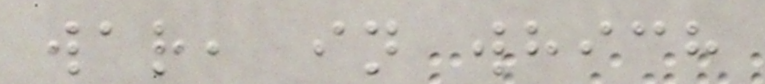war, in which
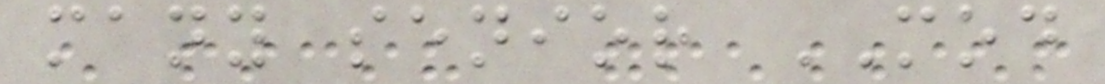many senior MOD
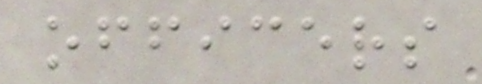officers
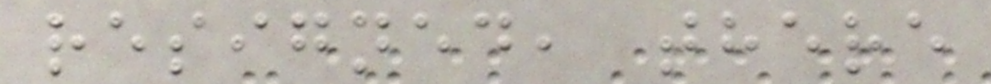resigned, there
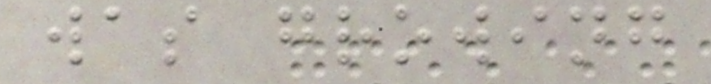was growing
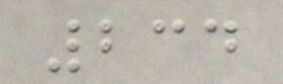234
